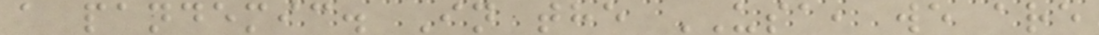a pandemic. In the USA, we are
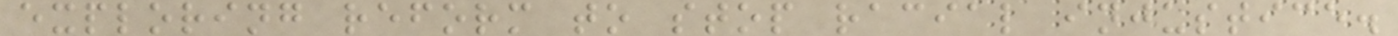exploring reform to stop racial injustice.
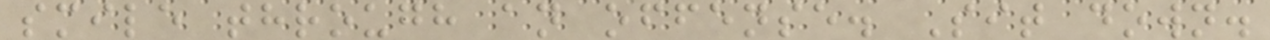smile through an offense. Sit down.
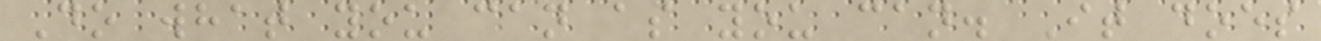Do what you can as you can. It does
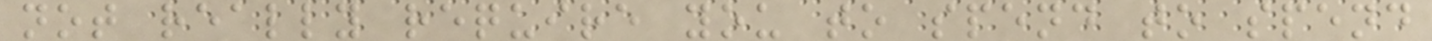not really require you to spend to spend
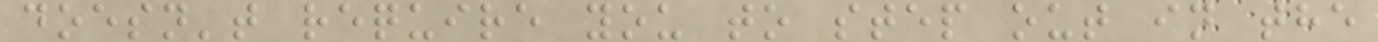doesn't require you to step out in the
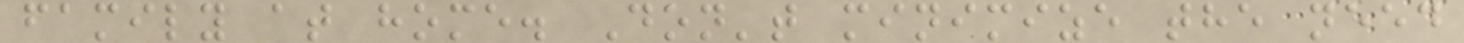family at home. Don't minimize the need
